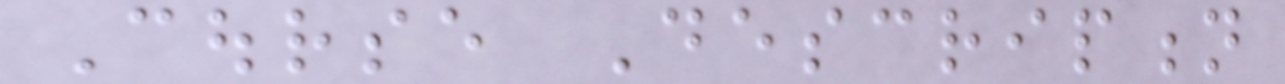Course Description
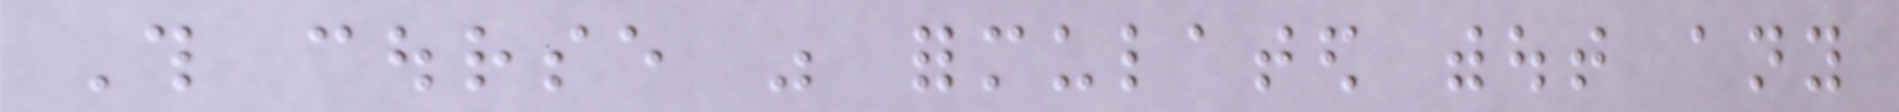This course was formulated without any
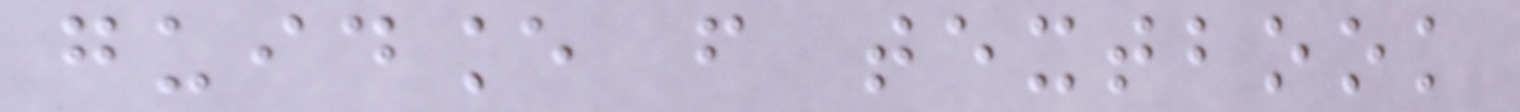guidance from textbook
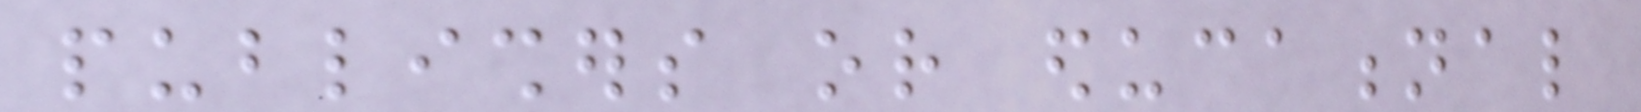publishers or educational
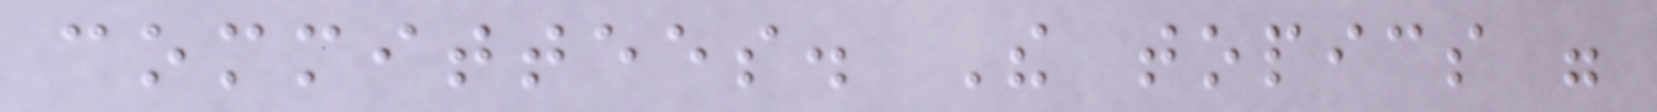committees. The topics were
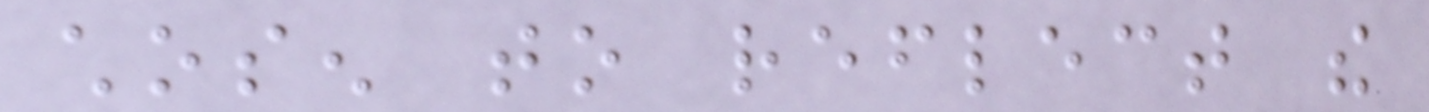chosen to reflect the
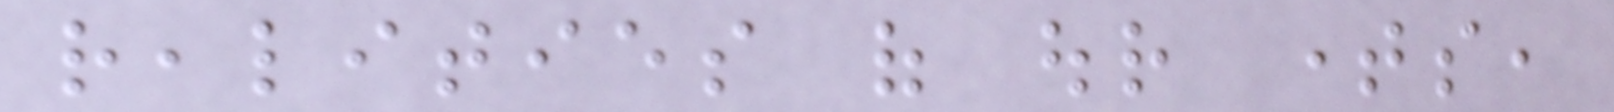realities of our times,
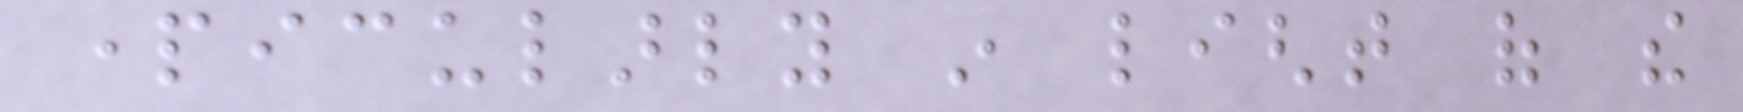particularly in light of the
